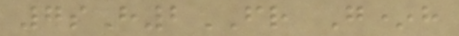7sH2FR G*h
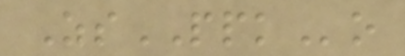ZsPPKo
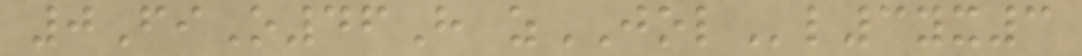0FiO46H zJOLl3yx3
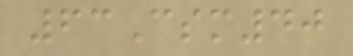63Csm40
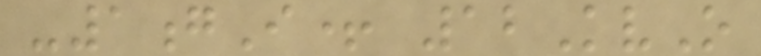-1gI+ 12KvO
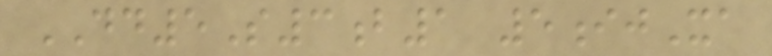DD5S3b1 5ijXa
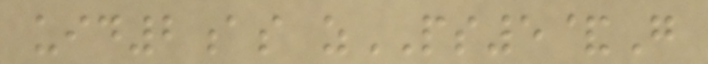uid2as zPS5&G
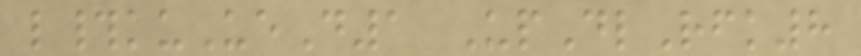l#kuUeD1 UpDlRfk8
